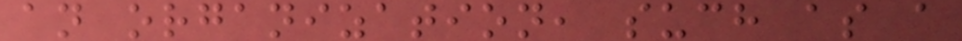an organization, such as a
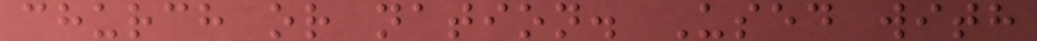church or nation. Used with
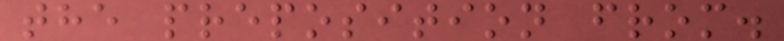the preposition from.
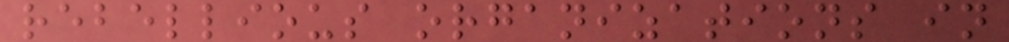rebellious organizations in
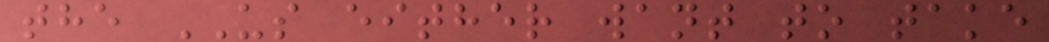the US either want to take
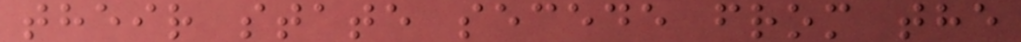their state secede from the
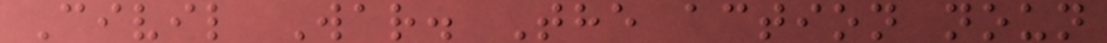Civil War. The action noun
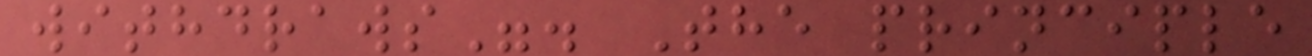withdraws". The principle
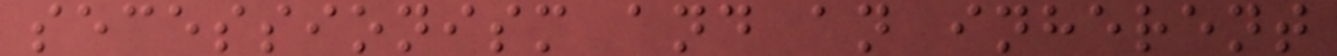secessionism and an inherent
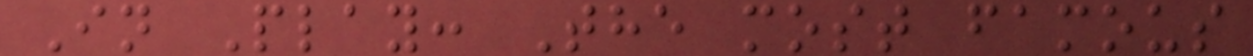In Play: The most famous
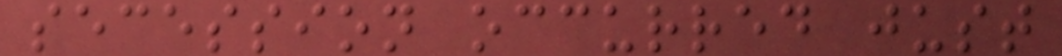secession occurred just
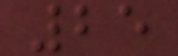25
